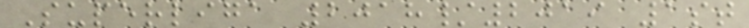Superliga 2018/2019 1st
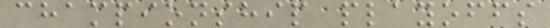championship playoffs
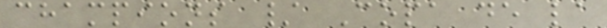champions / Copa de la
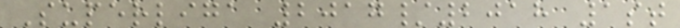Superliga 2017/2018 1st
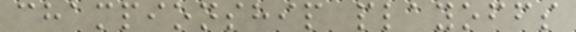championship playoffs
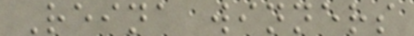Reina winners
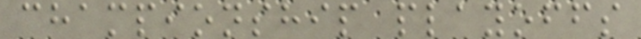championship playoffs
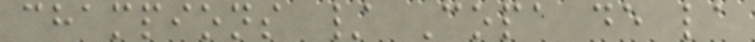champions / Copa de la
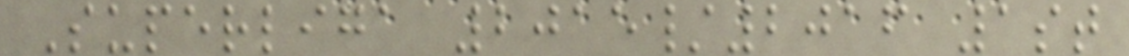Superliga 2015/2016 1st
